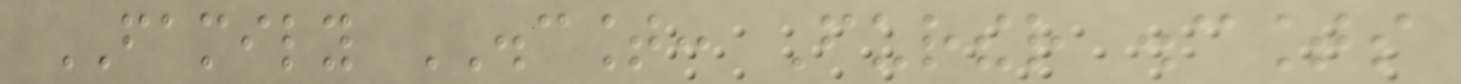FAMILY DISCOUNT: Further discounts
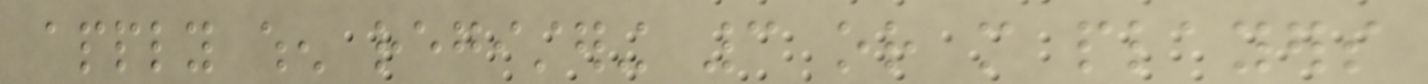apply when registering 3 or more players
